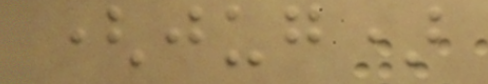(jug)
